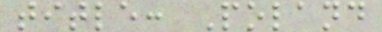title: Poland
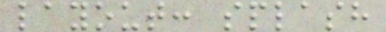layout: splash
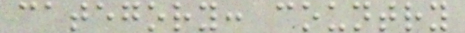category: country
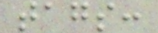tags:
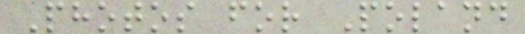Photos for Poland
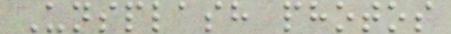Unsplash photos
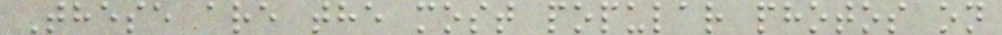These are the most popular photos on
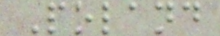Poland
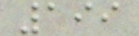199
